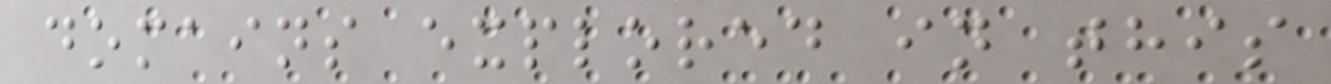domains explored in this
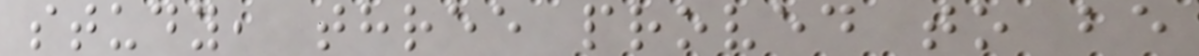study, three proved to be
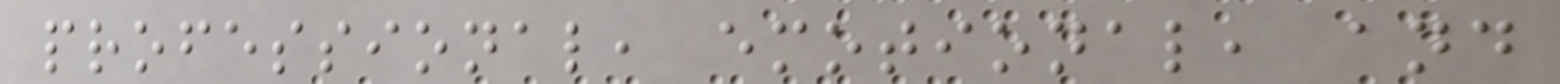professional, emotional, and
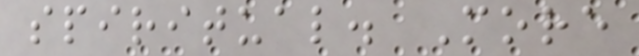spiritual. More
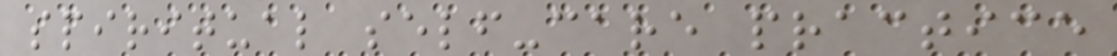spiritual self-care practice
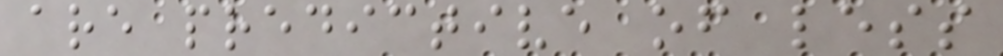are predictive of less
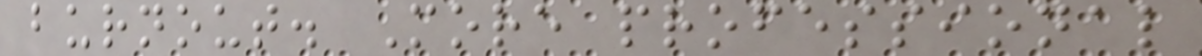burnout. More professional
